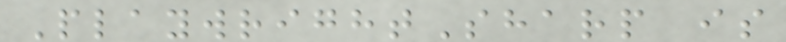PlaywrightSharp is
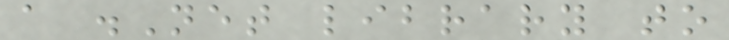a .Net library to
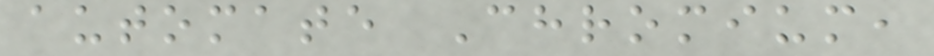automate Chromium,
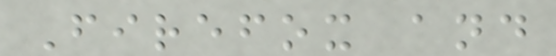Firefox and
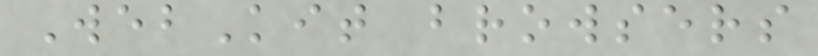WebKit browsers
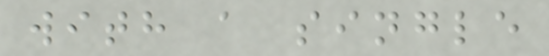with a single
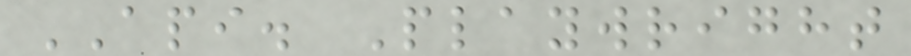API. Playwright
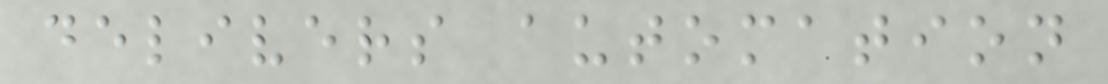delivers automation
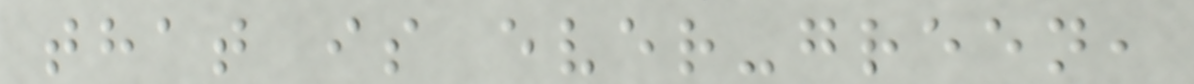that is ever-green,
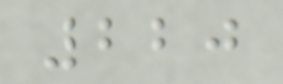220
